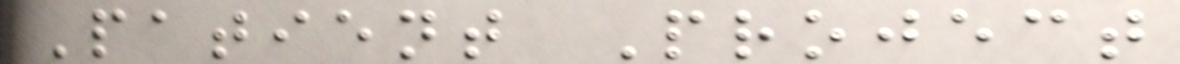Patient Project
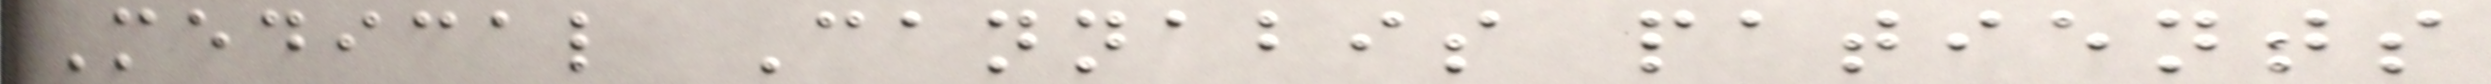Medical Cannabis patients
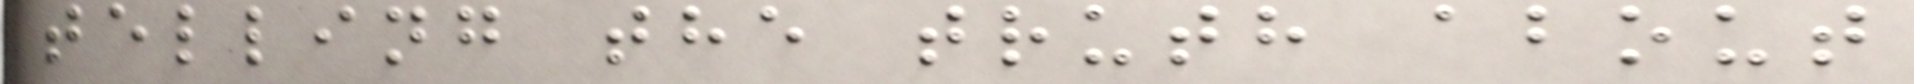telling the truth about
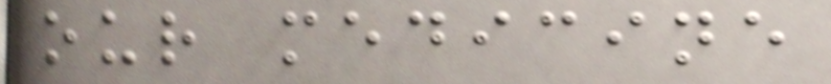our medicine
